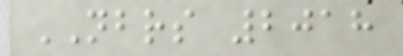NBRS 2018
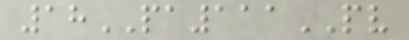18PA111PV
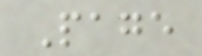Page
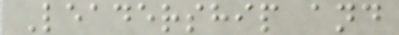Leadership and
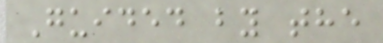Guided by the
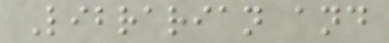Librarian and
